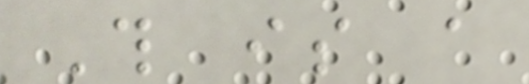This is a
